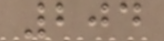204
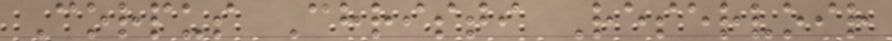Corpus Christi Reservoir
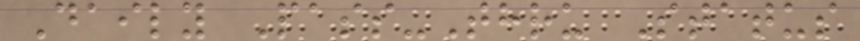Daily Pass-Thru Status
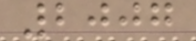2007
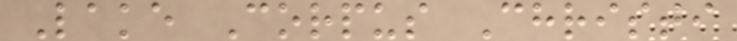Lake Corpus Christi
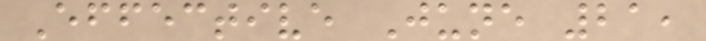Effective June 21,
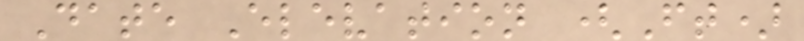Date Elevation (Ft)
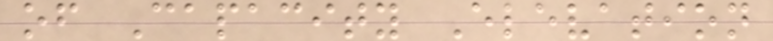of Capacity Elevation
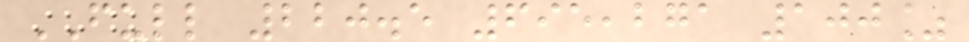FULL 220.5 695,271 100%
